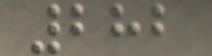282
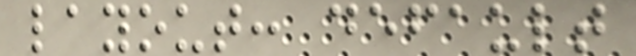layout: default
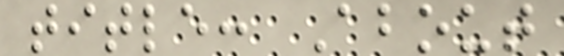title: About
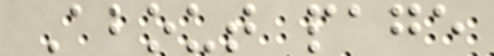About page
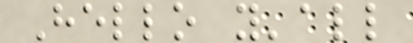Hello y'all
